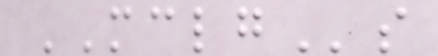MCLGs
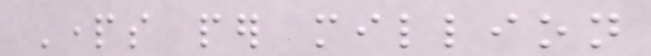Parts per million
